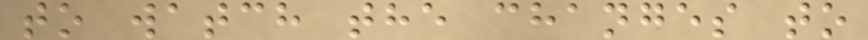to watch the changes to
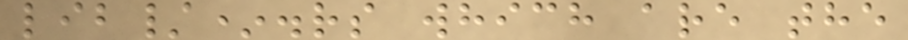lib/*.rs which are the
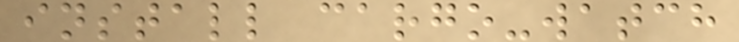install cargo-watch
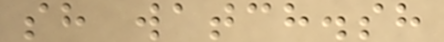sh watch.sh
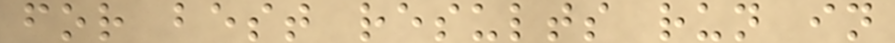for best results run in
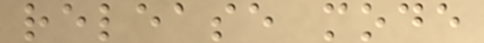release mode
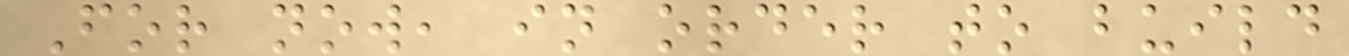For now, in order to build
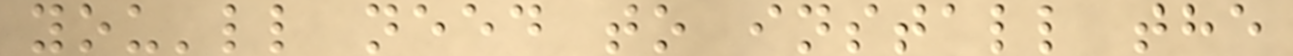you'll need to install the
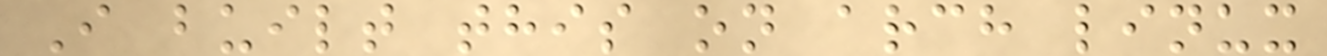I built this on arch linux
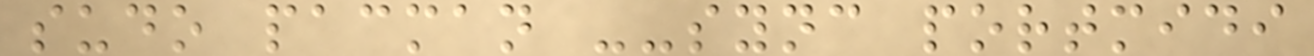sudo pacman --sync portmidi
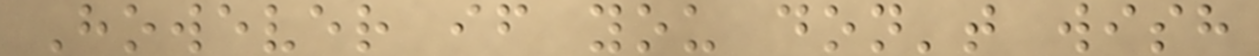However if you don't wish
